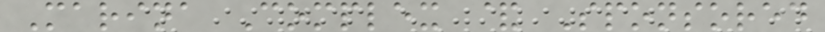Marina Complex & Sponsored
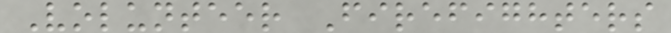Volunteer Firefighters
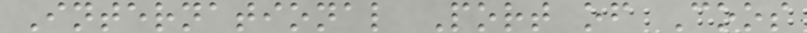International Port of Coos
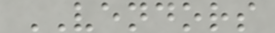VENDORS
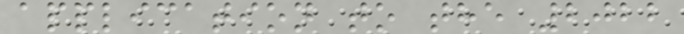application to the 2022
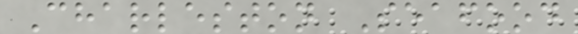Charleston Seafood
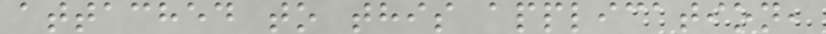attached to this application,
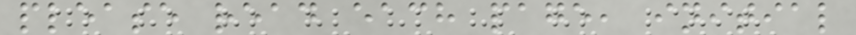please read each page, initial
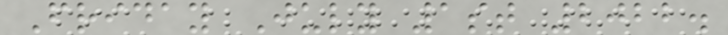Friday July 1st 2022.
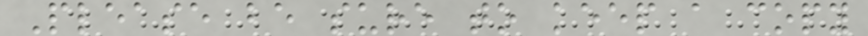Please be sure to keep a copy
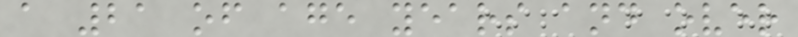a 21 of age years and over
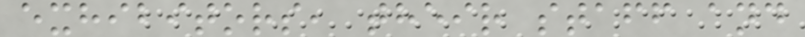exhibitors, their staff and
